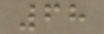68
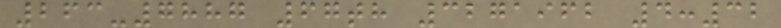263-7887 67th 3271962 4:32
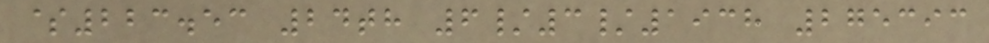$223.53 24th 6/3/1938 275393
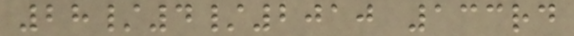28/4/2010 133rd
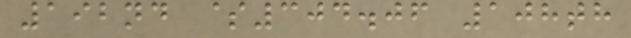192nd $304.06 108th
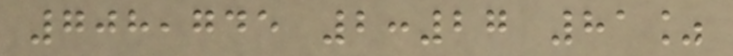708,745 2:27 81%
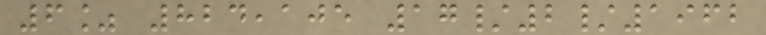6% 824,105 17/2/1962
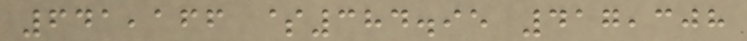641,166 $384.95 417,308
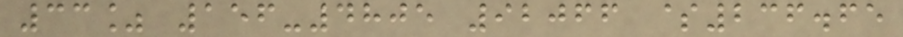33% 156-4805 92066 $236.65
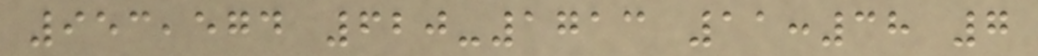953,574 620-1713 11:38 7
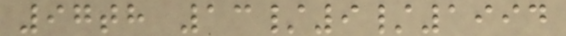97th 13/9/1994
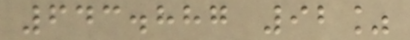643.887 92%
